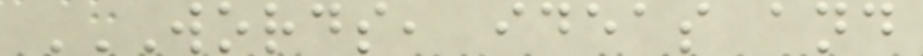WORDS, IDEAS AND
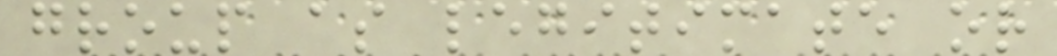group as legitimate or
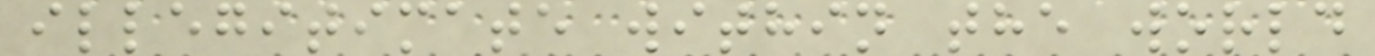illegitimate within the world
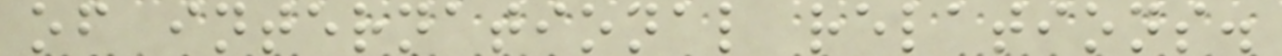of international relations.
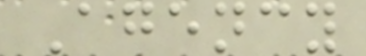Agency
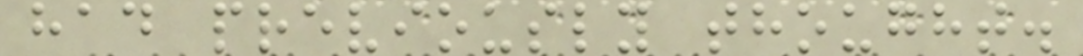had previously thought.
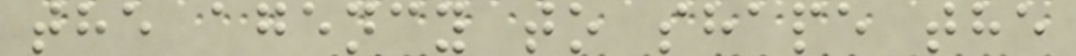the agency to shape the
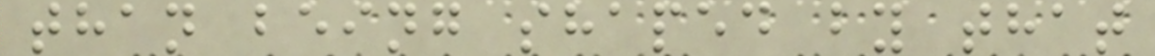than being shaped by that
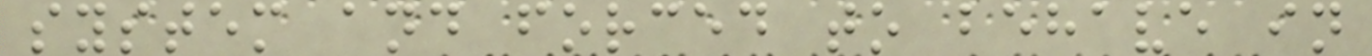system and forced to behave in
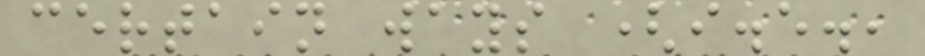certain ways (i.e.,
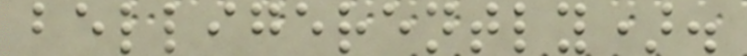belligerently).
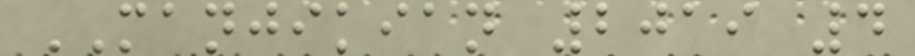MANJIKIAN 2019 4
